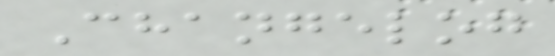Changelog
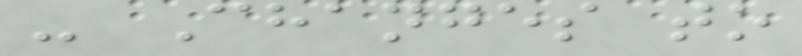- Changes to
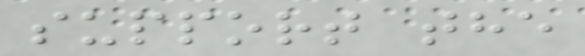support the
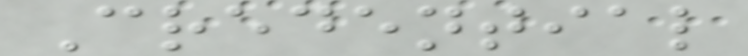Credential
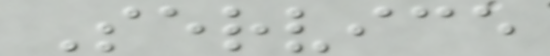Service
